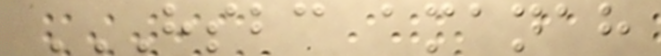HSBC AMANAH
